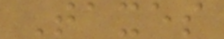Taxes
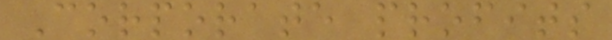Corporate profits
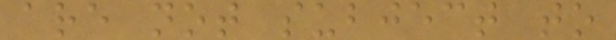are not subject to
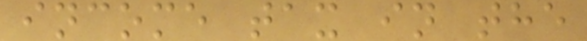income tax in the
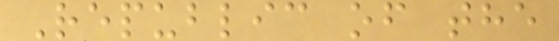Republic of the
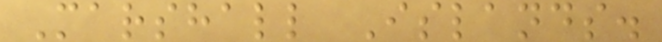Marshall Islands.
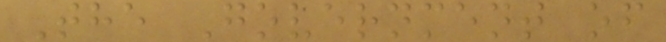The Government of
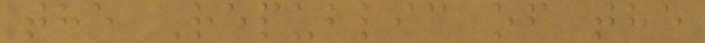the Republic of the
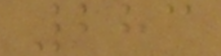283
